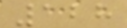128
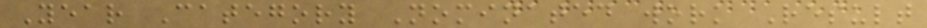Year Category Nominated work Result
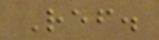Ref.
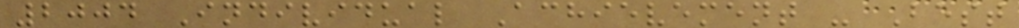2004 Individual Achievement - Best
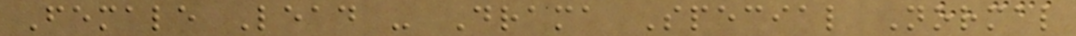Female Lead - Drama Special Normal
